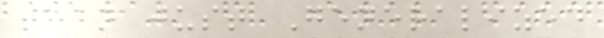than just Generalized
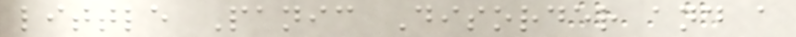little Panic Disorder and a
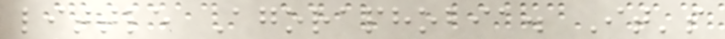little Agoraphobia. It's
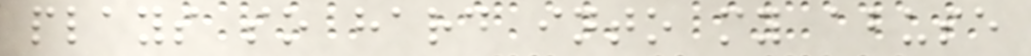plays so hard into my abuse
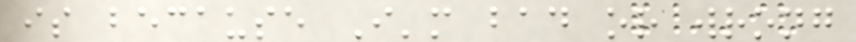is because I'm bad or wrong
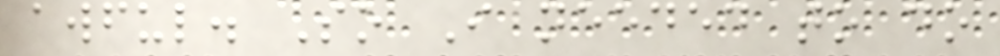awful. So I needed to do
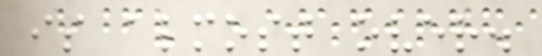is almost over.
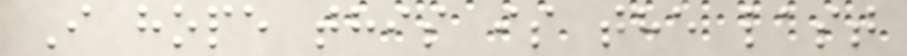I hope this is the last
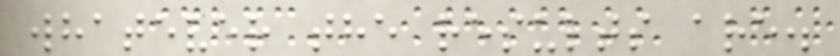whatever the results are.
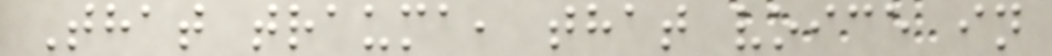That trauma, that voice in
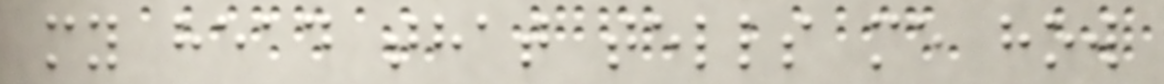my head that tells me how
